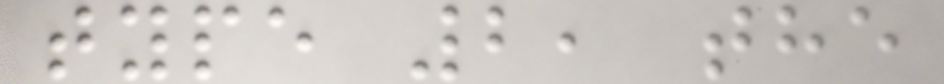type 2, the
